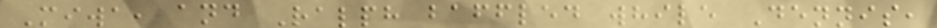Miwa, and Ralph baffled while Dennis,
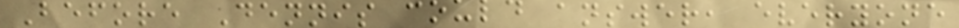Before Dennis could answer, everyone
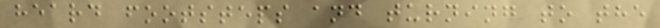heard footsteps and turning to the
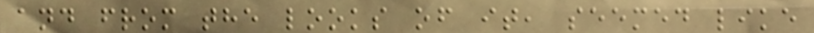and from the looks of it, seemed like
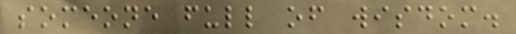someone full of wisdom.
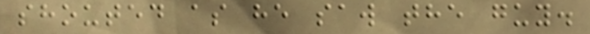shouted as he saw the guy.
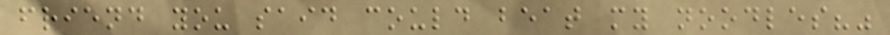friend you said could beat my noodles?"
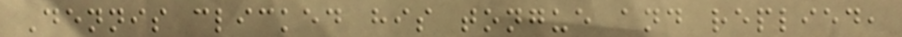Dennis clicked his tongue and replied,
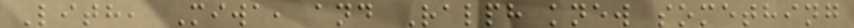Lith, Miwa, and Ralph knew something
